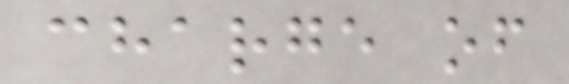charge of
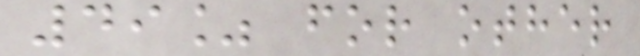49% for other
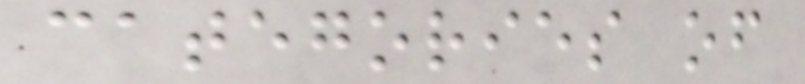categories of
